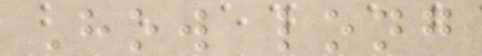How long
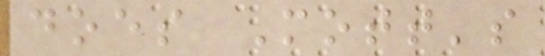does Mott's
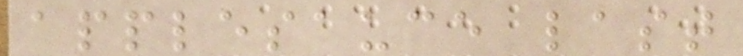applesauce last
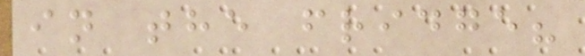in the fridge?
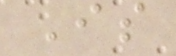Is
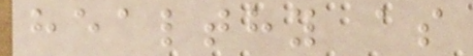healthy as
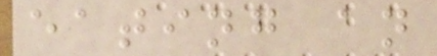eating an
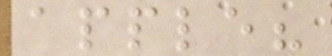apple?
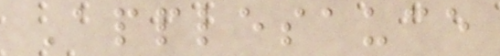Applesauce
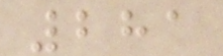281
